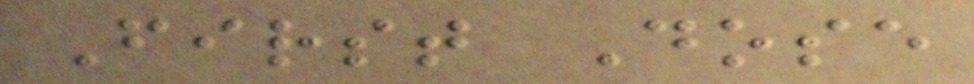First Dose
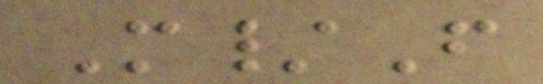M/F
